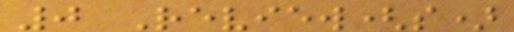0 Review(s)
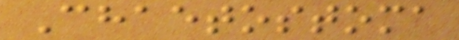Chaetostoma
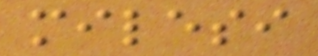milesi
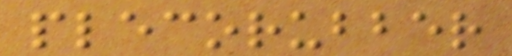plecorubber
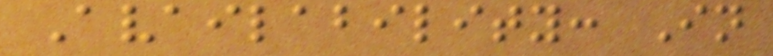Availability: In
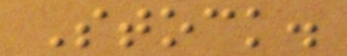Stock.
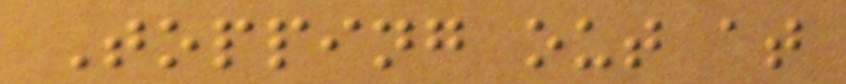Topping out at
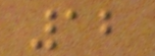12
